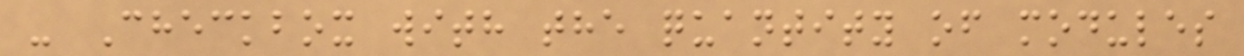- Checkbox with the quantity of modules
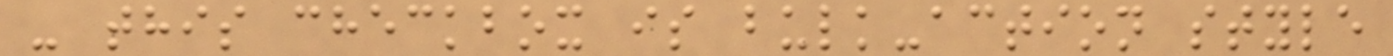- this checkbox is bulk-action style
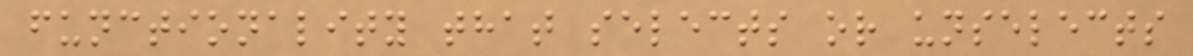functionality that selects or unselects
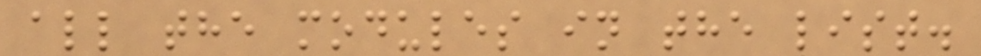all the modules in the list.
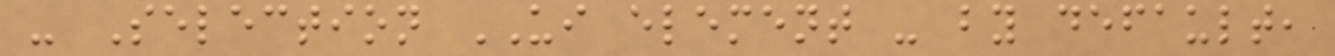- Selection UI element - by default,
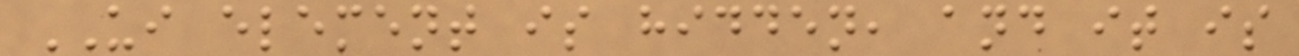UI element is hidden, and it is
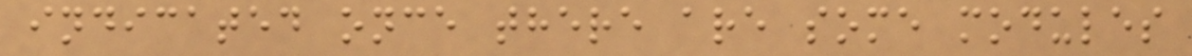indicated once there are some modules
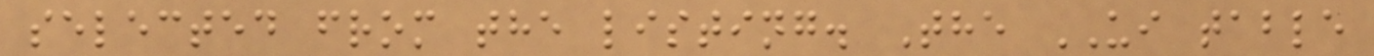selected from the listing. The UI table
